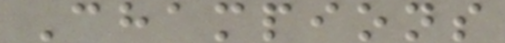Champions
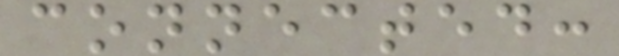connected:
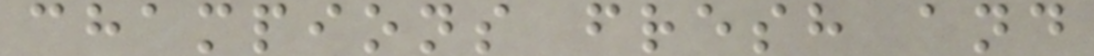champions fresh and
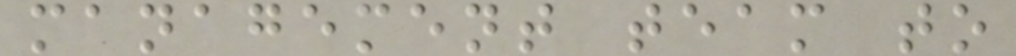management team to
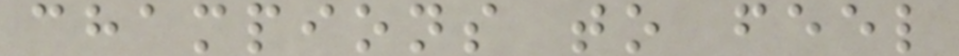champions to feel
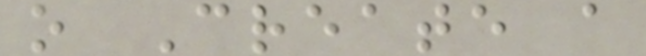o Create a
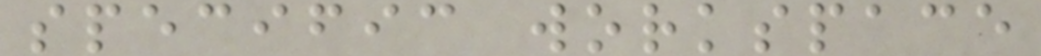specific workspace
